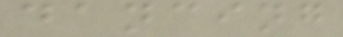dancing
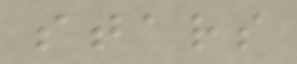stars
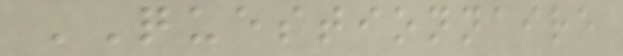QUESTIONNAIRE
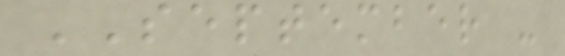SEPTEMBER -
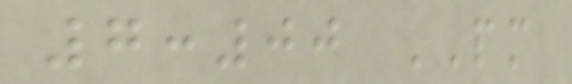7:00 PM
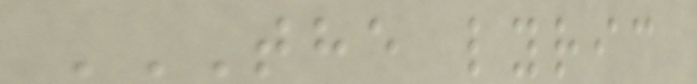THE LYRIC
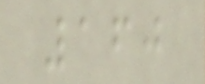160
